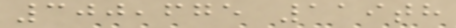300,675 119th
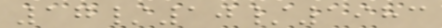17/10/1983
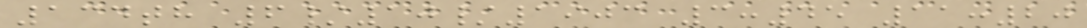134th 6/10/1903 3:45 11:20
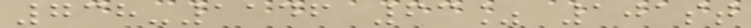738-1146 63% 101st
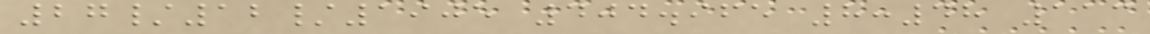27/12/1905 404.965 8:48 113
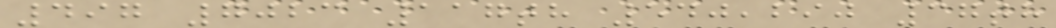497 7023 117th 540,290 37th
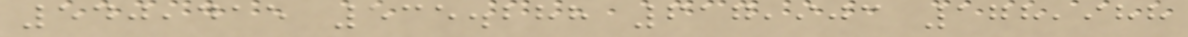540,415 535.288 617,903 178,988
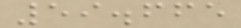59.665
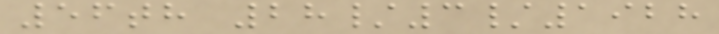56th 28/3/1928
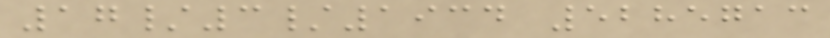17/3/1934 5285713
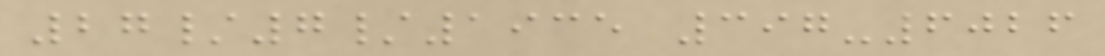27/7/1935 397-6026
